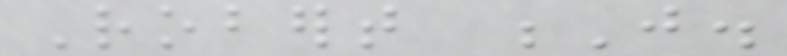Robert J.
